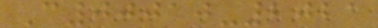C00010-2021
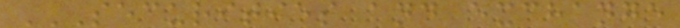SECURITIES AND EXCHANGE
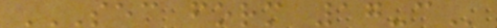SEC FORM 17-C
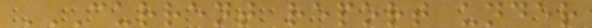CURRENT REPORT UNDER
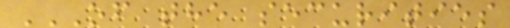OF THE SECURITIES
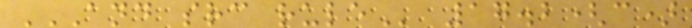AND SRC RULE 17.2(c)
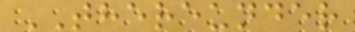THEREUNDER
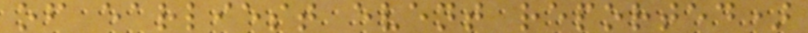of earliest event reported)
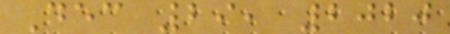Dec 29, 2020
